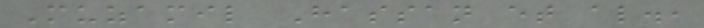Muzamil Hassan et al.,
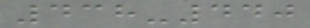438-440
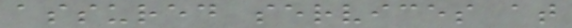assured services at
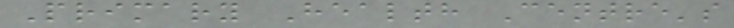Primary Health Centre's
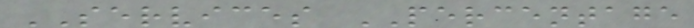SERVICES PERCENTAGE
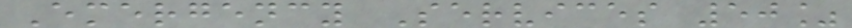Emergency Services 50%
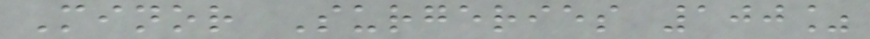Minor Surgeries 100%
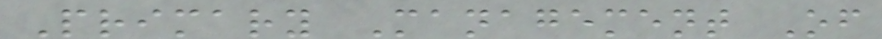Primary Management Of
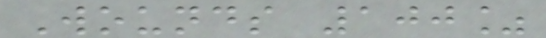Wounds 100%
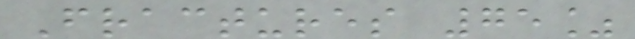Fractures 75%
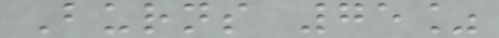Burns 75%
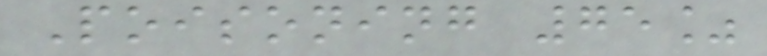Poisoning 75%
